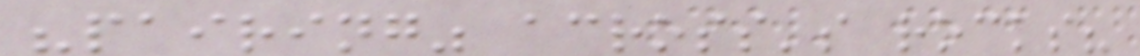"pairing" across's rocks?
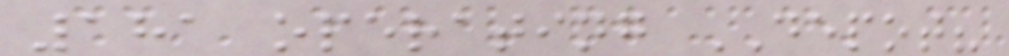181 operating DEPOT?
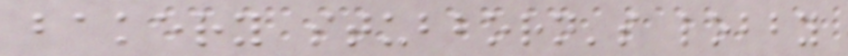bakery stubborn's lobby
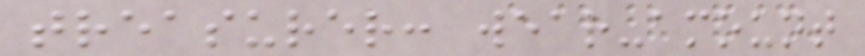treasurer: wear-amount
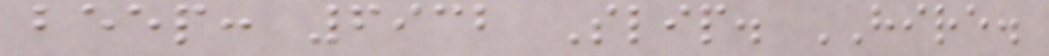beep: 6932 Slip. HIRE.
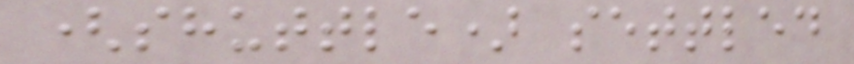(shuttle) settled
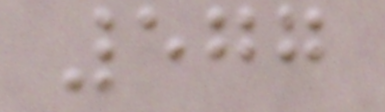577
